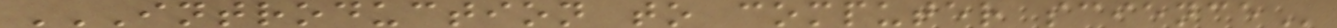INTRODUCTION TO COMPUTER SCIENCE
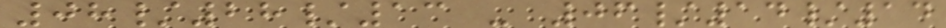08/28/13 - 06/14/14
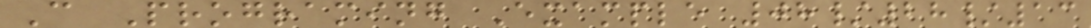C Programing Example 08/28/13
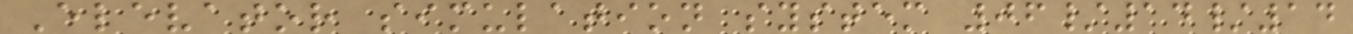Elevator simulation system 06/14/14
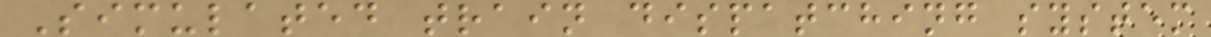Simulated train dispatching system
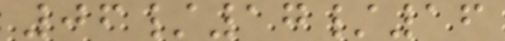06/17/16
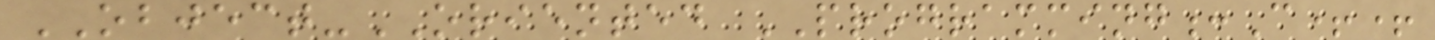OBJECT-ORIENTED PROGRAMMING:C++
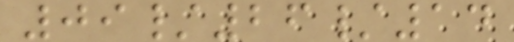09/26/14
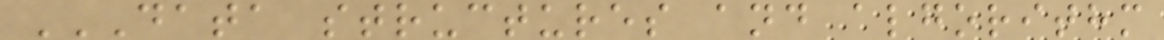DATA STRUCTURES AND ALGORITHM
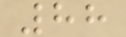88
